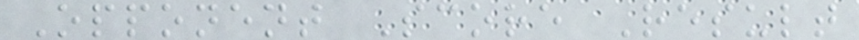Opponent Score Result
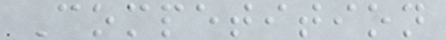Competition
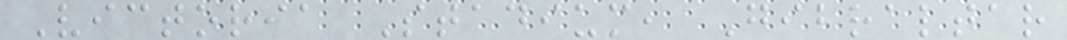Victoria Stadium, Gibraltar
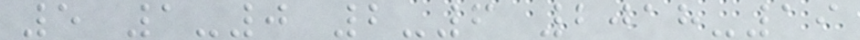5 1-0 2-6 2018-19
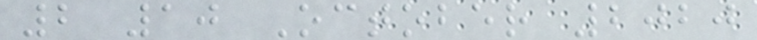2 10 October 2020
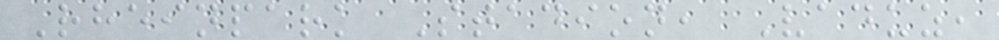Rheinpark Stadion, Vaduz,
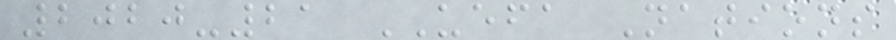2020-21 UEFA Nations
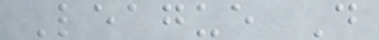League D
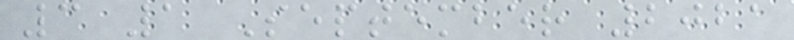3 1 September 2021
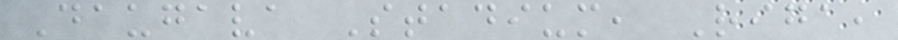Daugava Stadium, Riga,
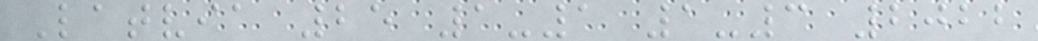Latvia 25 1-1 1-3 2022
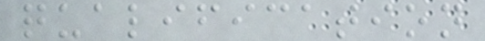qualification
